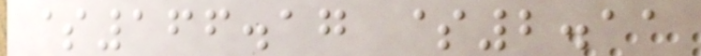$166.17 $2.11
